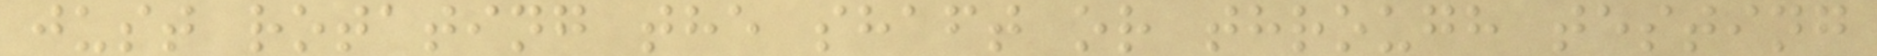just rotating the shaft or through testing
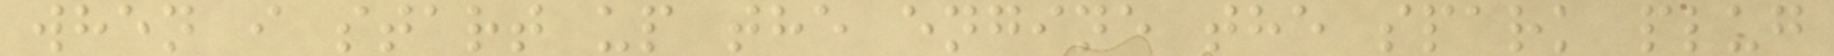when i start up the engine the spark plug
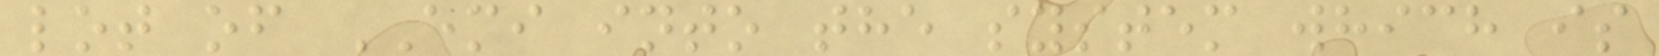lot of EMI into the system which is
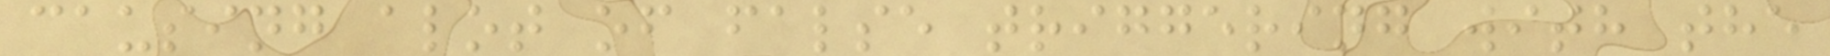causing alot of false triggering with the
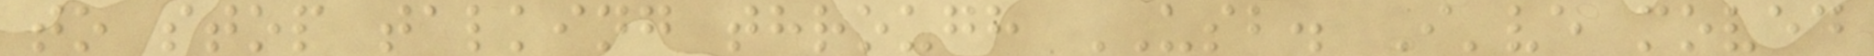to stop talking through USB. I've moved
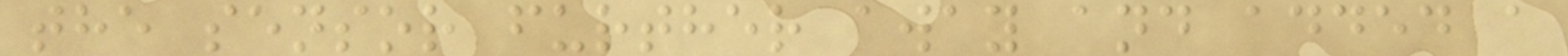the sensor further away and added a
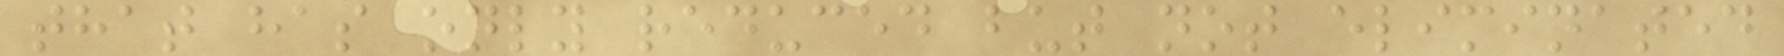that has only reduced but not eliminated
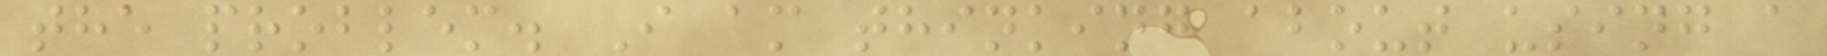the problem. I am thinking about using a
